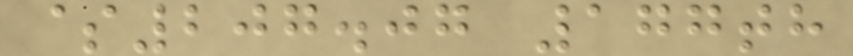$207.07 177th
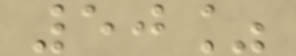50%
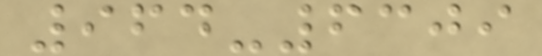964-6309
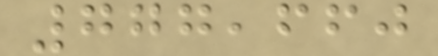777,660
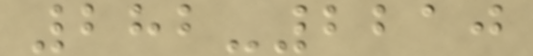282-2210
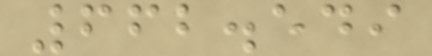662.549
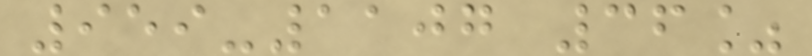959-1107 36%
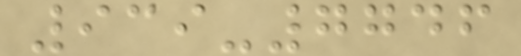939-7746
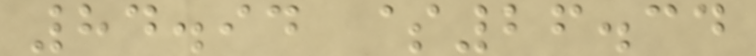84.94 $26.34
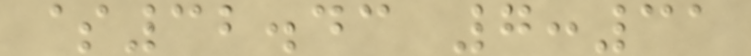$32.43 7:31
